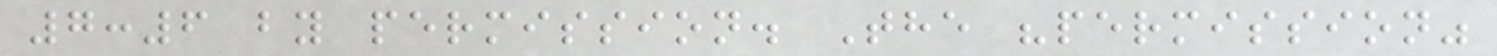7:6 by permission. The "permission"
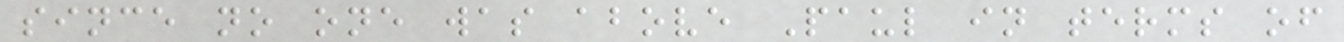since no one was above Paul in terms of
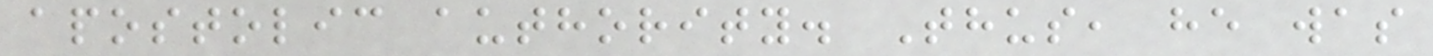apostolic authority. Thus, he was
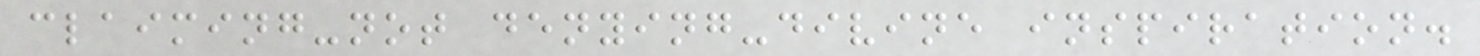claiming-not denying-divine inspiration.
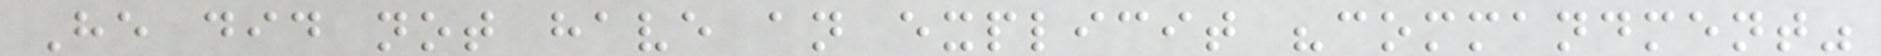He did not have an explicit "commandment"
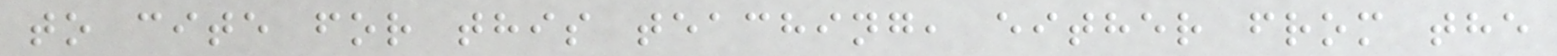to cite for this teaching, either from the
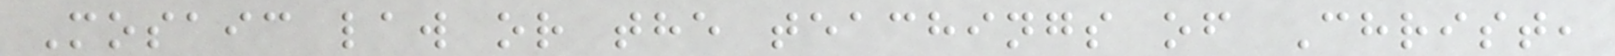Mosaic law or the teachings of Christ,
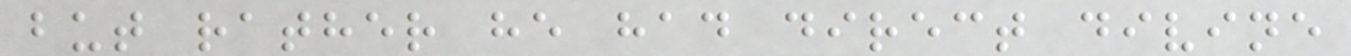but rather he had direct divine
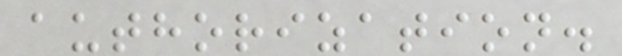authorization.
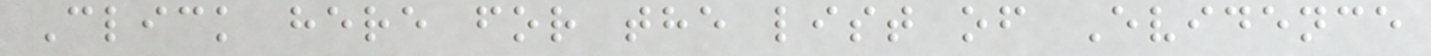Click here for the list of Evidence
